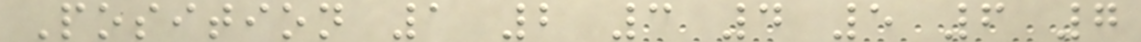Position 1 2 3 4 5 6 7
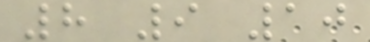8 9 10
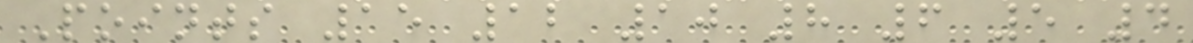Points 15 12 10 8 6 5 4
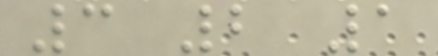3 2 1
